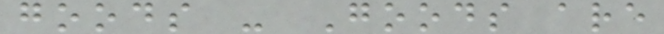goods - Goods are
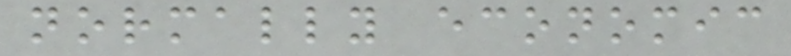normally economic
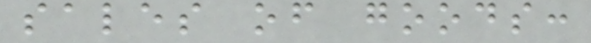sales of goods:
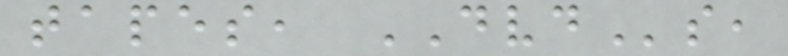tapes, DVDs,
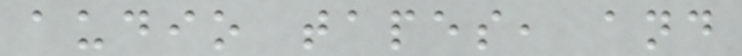audio tapes, and
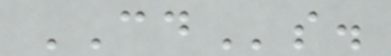CDs.
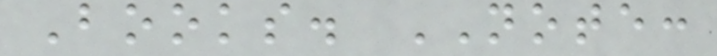Books. NOTE:
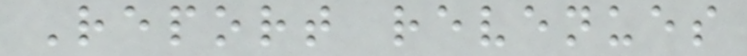Report revenues
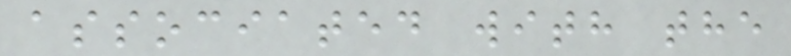associated with the
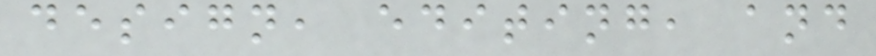design, editing, and
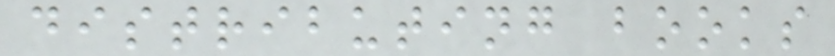distributing books
